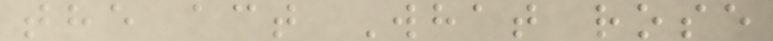the act What rose
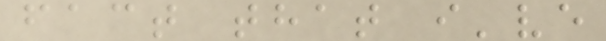fact that i've
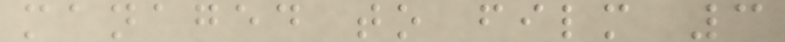managed to film 3
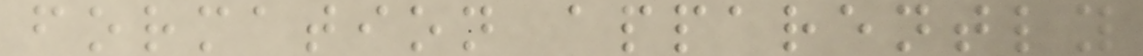formation apparently
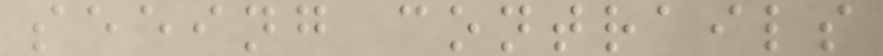seeing contrails
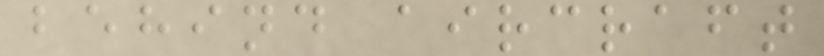behind aircraft
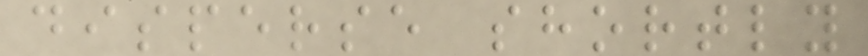disperse shortly
